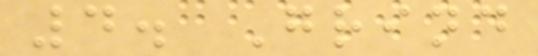4. Grind
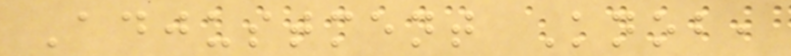Adjustment Knob,
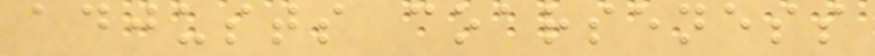adjusts coarseness
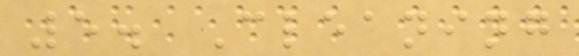5. Cleaning
